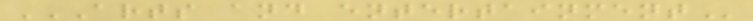ARTS AND ENTERTAINMENT
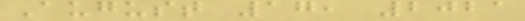August 17, 2021
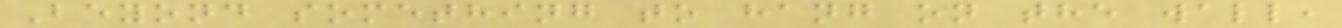Beyond something to hang on the wall,
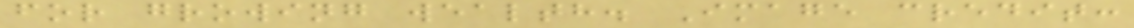for growing wealth. Image credit:
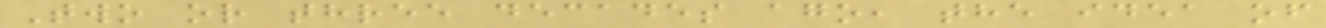Two or three decades ago, the idea of
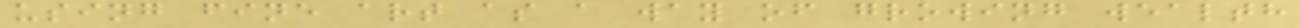using fine art as a way of growing wealth
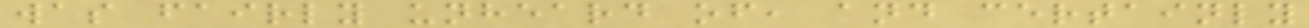was fairly unheard of, and certainly
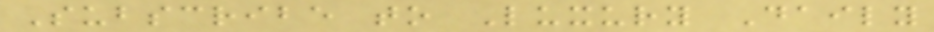Subscribe to Luxury Daily
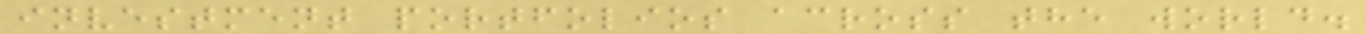investment portfolios across the world.
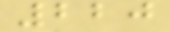220
